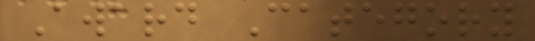Award Category
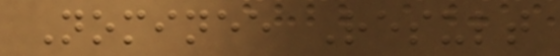Nominee Result
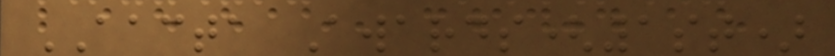AACTA Awards(1st)
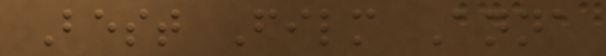Best Film Anna
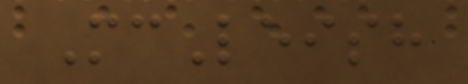McLeish
